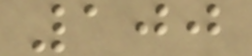100
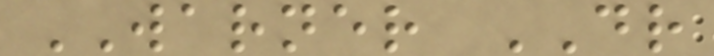WARNER DR
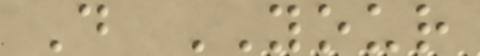D YOUR
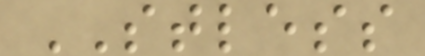STLESS
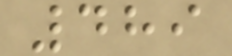489
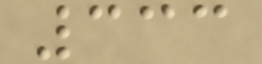333
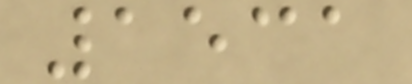1531
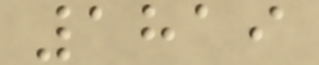1819
